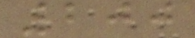200
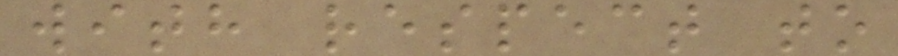with respect to
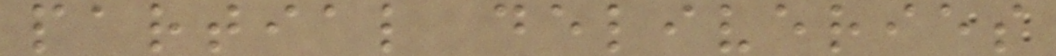partial deliveries
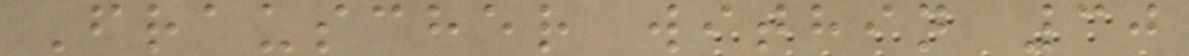Frauscher within 30
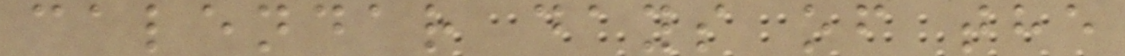calendar days of the
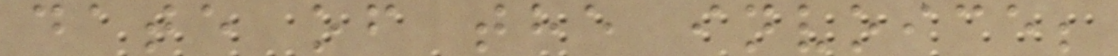date of the invoice;
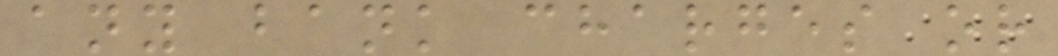any bank charges or
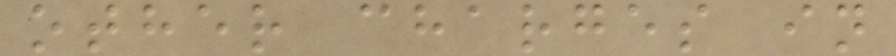other charges in
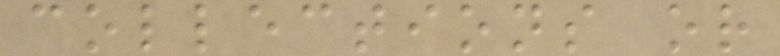collections or
